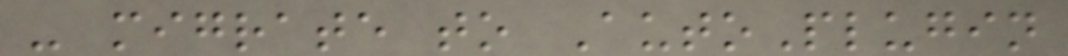- migrate to AutoPlugin
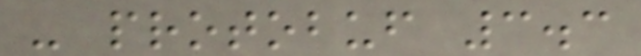- protobuf 3.3
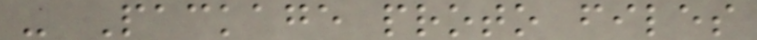- Package proto files
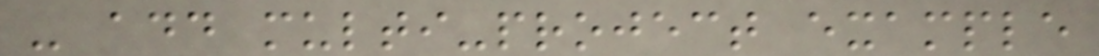- add multi-project example
